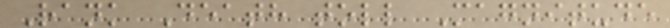Rank Death toll Magnitude
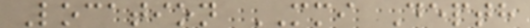Location MMI Depth
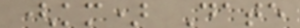(km) Date
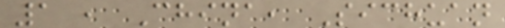1 , China, Sichuan
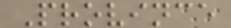Province
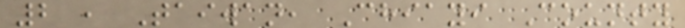2 , Taiwan, Chiayi County
